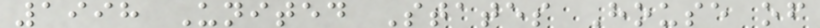1998 United States House of
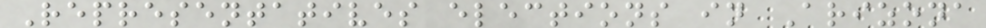Representatives elections in Arizona
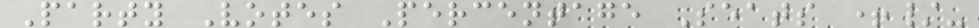Party Votes Percentage Seats +/-
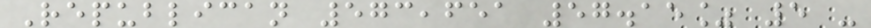Republican 573,651 57.15% 5 -
